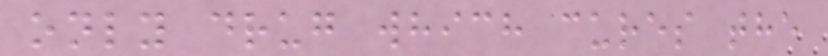only drug which cures the
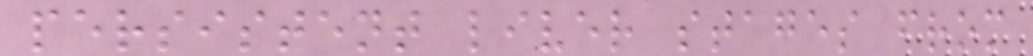persistent liver stages from
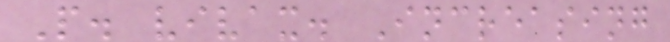P. vivax. Increasing
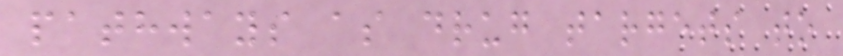pathways as drug targets to
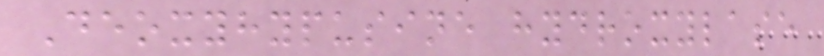Deoxyhypusine hydroxylase
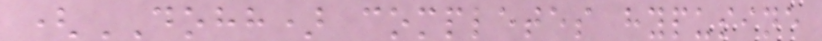(DOHH) completes hypusine
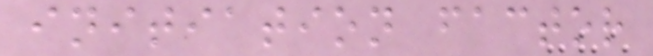initiation factor
